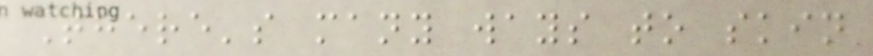There's many ways to skin
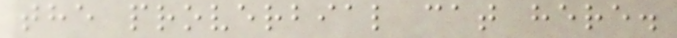the proverbial cat here.
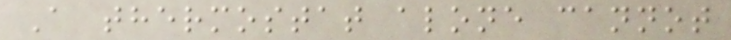A thermostat alone cannot
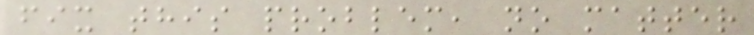fix this problem, no matter
